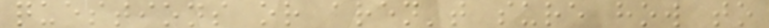questions or aren't sure how to
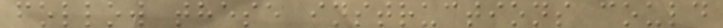follow these instructions could
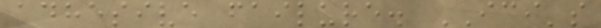adhesive failure. ICI's
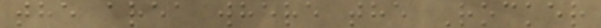the area where the Rocker
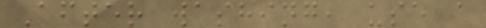After washing, use a
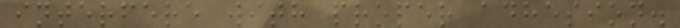interfere with proper adhesion.
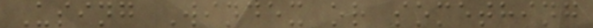Using Windex or something
